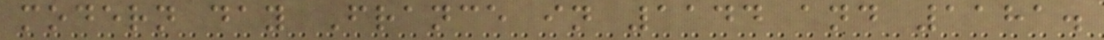modern day France in 1144 and 1181.
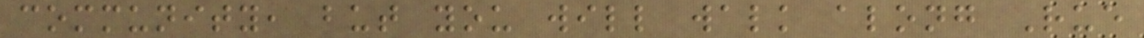community, but you will walk along Rue
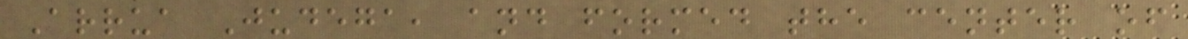Arrua Judega, and formed the center of
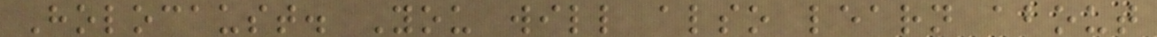Holocaust. You will also learn about
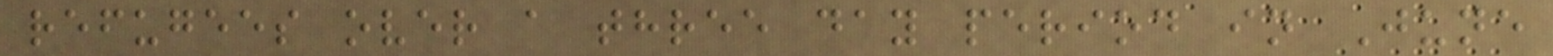refugees over a three day period in June
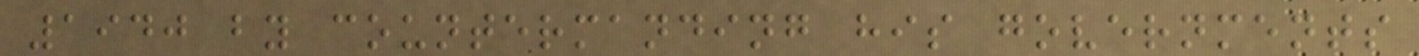1940 by countermanding his governments
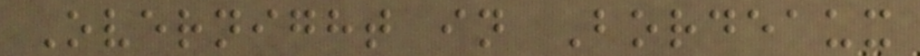Overnight in Bordeaux
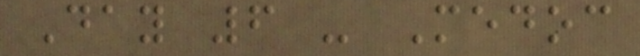Day 6 - Medoc
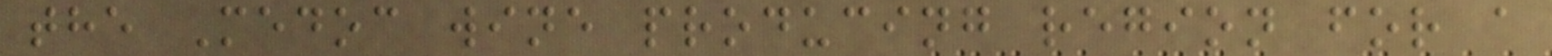the Medoc wine producing region for a
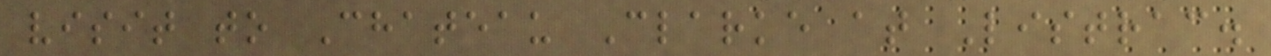visit to Chateau Clarke at Listrac.
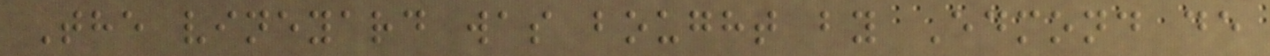The vineyard was bought by Edmond de
